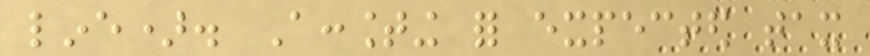line). Accounting for expected tax
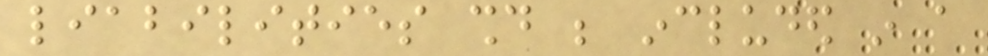liabilities should be included in a
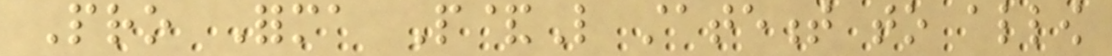Pro Forma P&L statement to allow
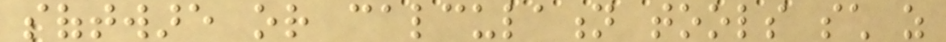software or calculation tools such as
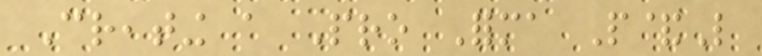Creating a Pro Forma P&L
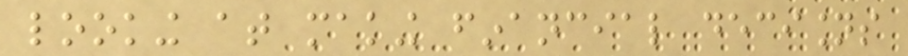looking at making financial decisions
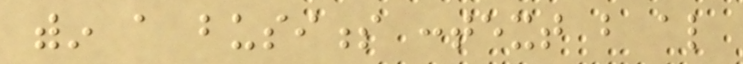within a business context but also
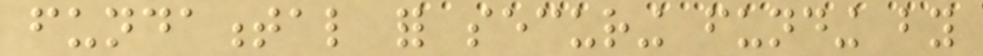fundamental for securing funding by
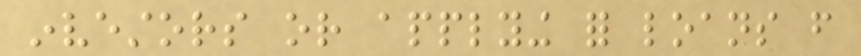investors or applying for loans from
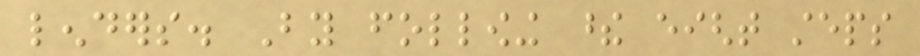lenders. By following these eight steps
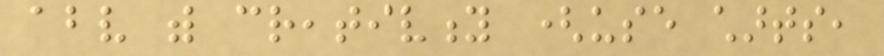above with creativity (use charts,
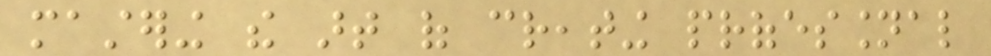mastering the art of creating professional
